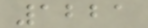1221
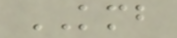KMB
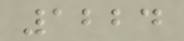1224
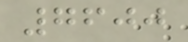7600
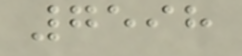7598
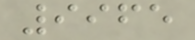9965
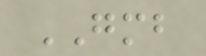GMB
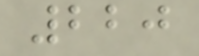220
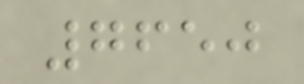7650
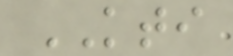KTI
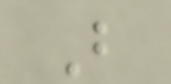B
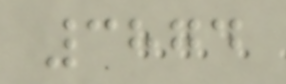3874
